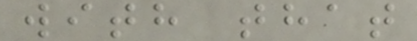with that
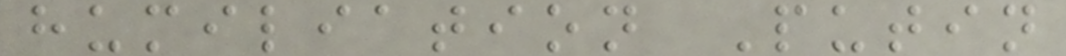humiliation Putin
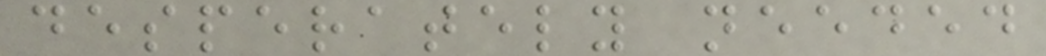desperately needed
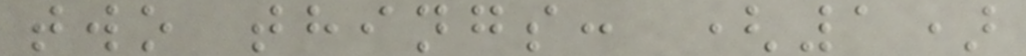two things: (1)
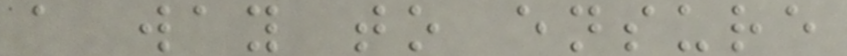a way to ensure
